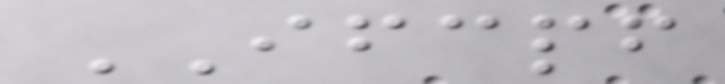IFCPF
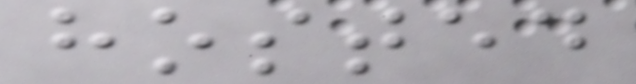hosted
